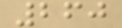260
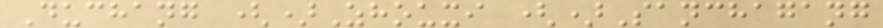Duchang ()Zhouxi ()Sanchagang
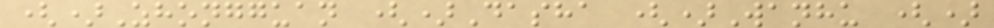()Zhongguan ()Dasha ()Wanhu ()
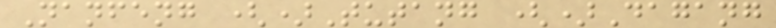Nanfeng ()Tutang ()Dagang
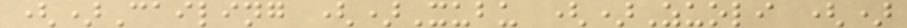()Cailing ()Xubu ()Zuoli ()
